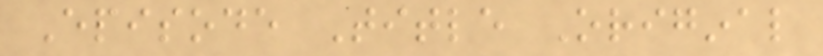Episode Title Original
